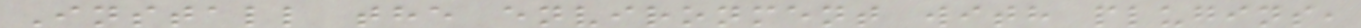Install the environment with plugins,
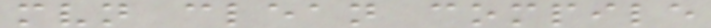mvn clean compile
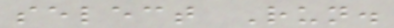select Run.
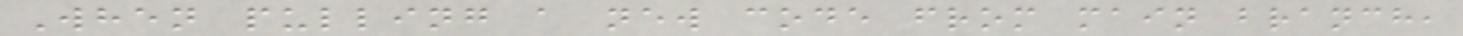When pulling a new code from main branch,
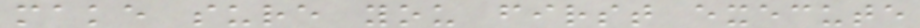make sure you first execute
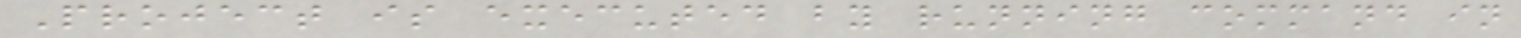Project is executed by running command in
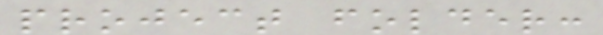project folder:
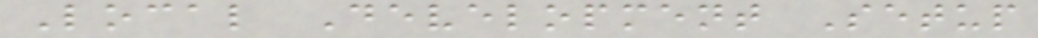Local Development Setup
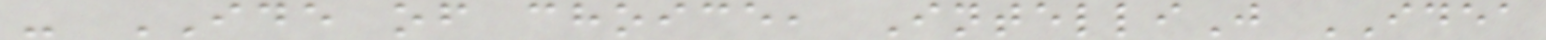- IDE of choice, IntelliJ IDEA
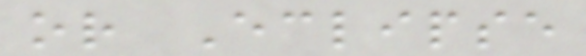or Eclipse
